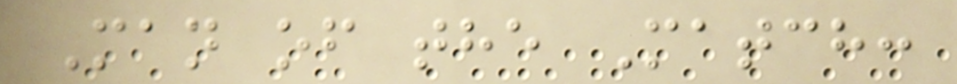Man of the Match:
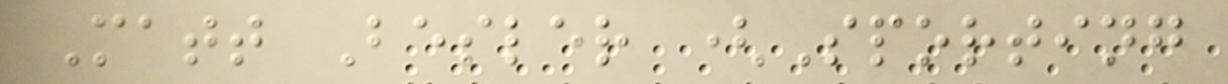Matt Besler (Sporting
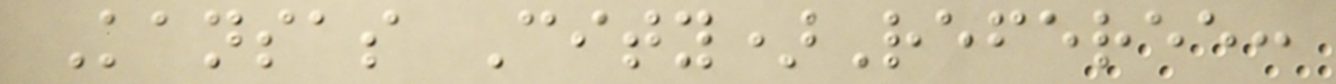Kansas City)Referee:
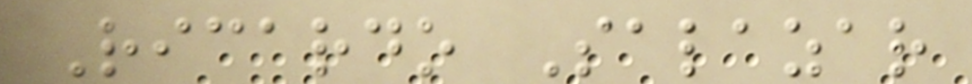Ricardo Salazar
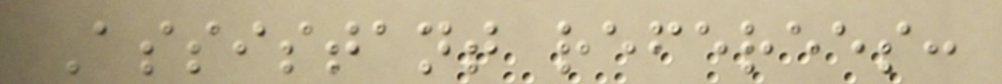Assistant referees:
